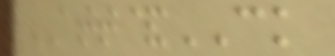ATT&CK
